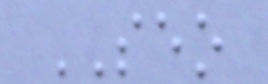SEO
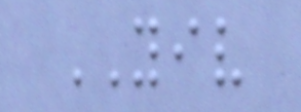YIV
